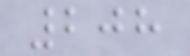208
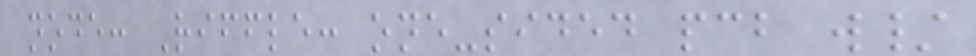node: Riffle: one-sided pcb w/
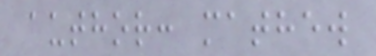author: mathew
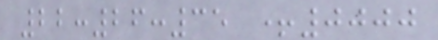22:26:35 +0000
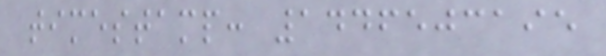timestamp: 1446503195
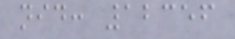nid: 12356
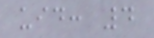uid: 4
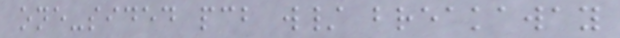one-sided pcb w/ breakaway
